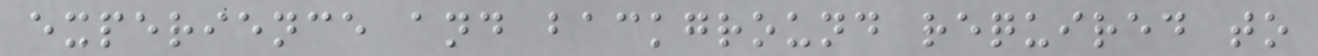experience and background required to
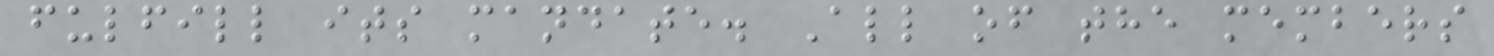fulfill its mandate. All of the members
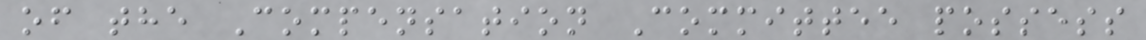of the Compensation Committee possess
